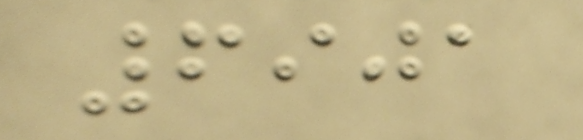6901
